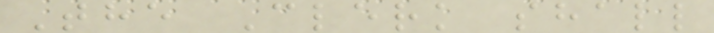The Clerk shall
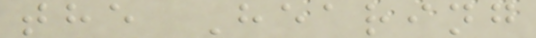the Hearing
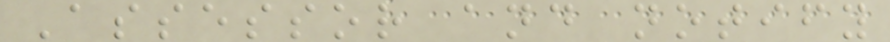Assessor and notify
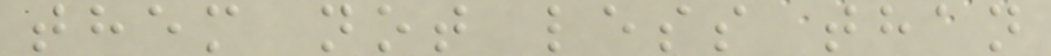them not less than
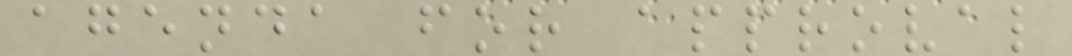agenda for approval
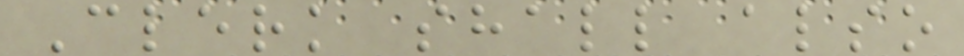Clerk shall also
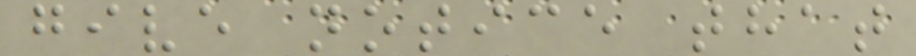give notice that
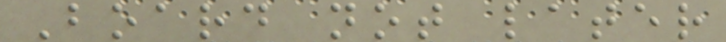Board not later
